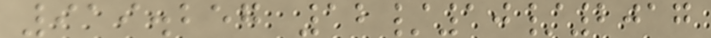919.257 12/10/2017
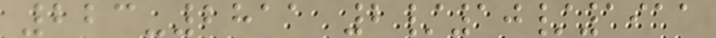223-2811 2/10/1911
